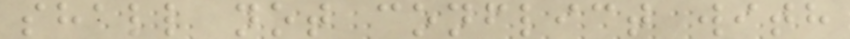shall not conflict with
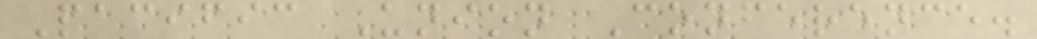Pacific Union Conference.
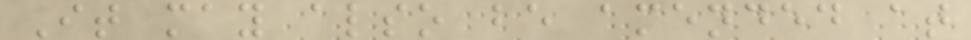It may also be amended at
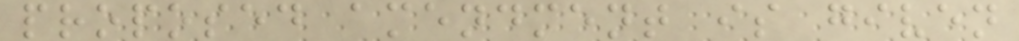proposed amendment is given
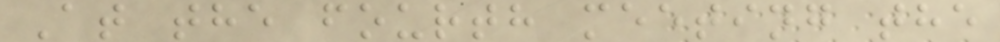At the fourth meeting the
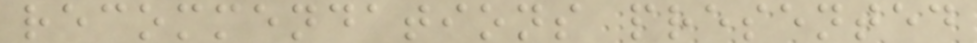recommendations presented
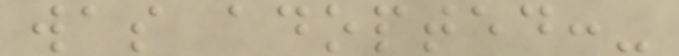was adopted:-
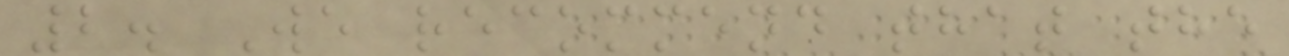2. We recommend that the
